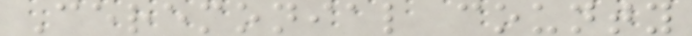Ceremonial county
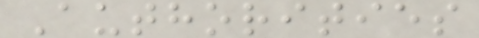Authorities
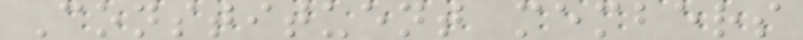Constituent members
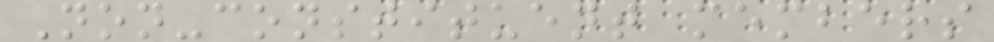Non-constituent members
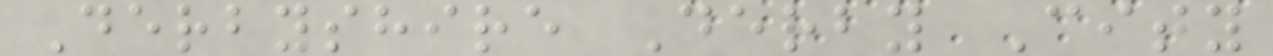Derbyshire Derby City
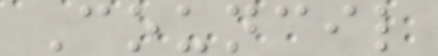Council
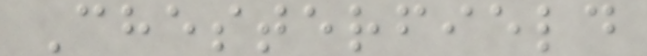Chesterfield
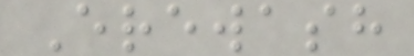Erewash
